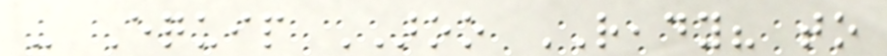- Equip AROO READY? to
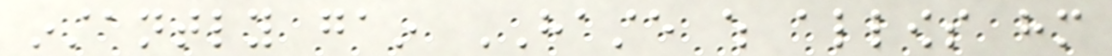instantly gain HASTE which allows him
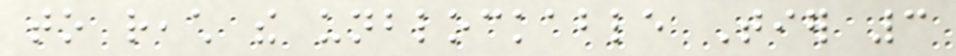to reach the unblockable Tier 3
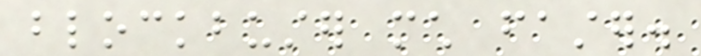blockbuster much faster.
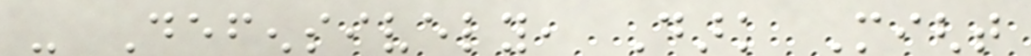- Defensively, Dark Might
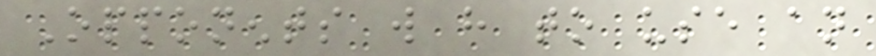Opponents will have to use an
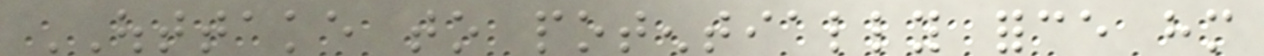OUTTAKE to potentially force him
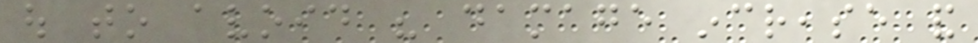out to avoid his damage increase and
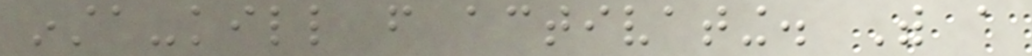insta-kill from activating. With a
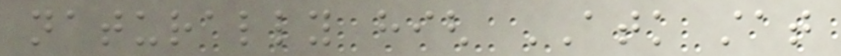naturally high ATK stat
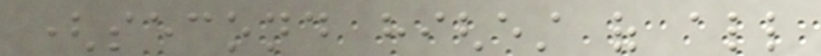(second highest of all
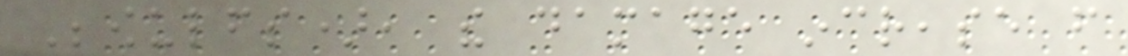Beowulfs), the damage increase from
